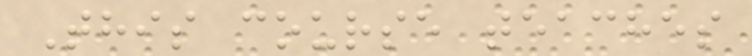This course teaches
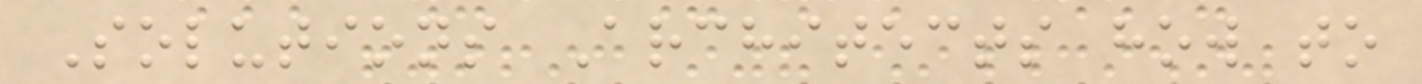Solutions Architects how to
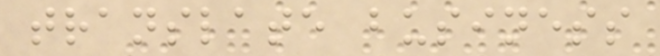translate business
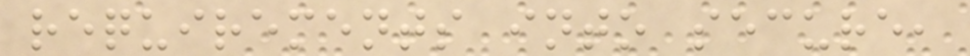requirements into secure,
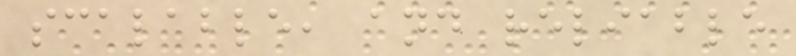scalable, and reliable
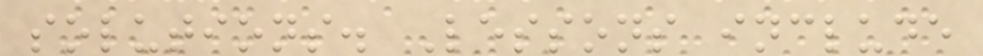solutions. Lessons include
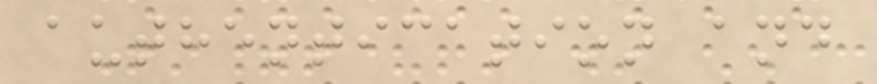authentication and
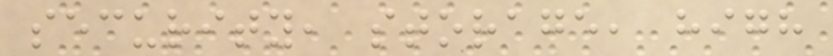security, storage, high
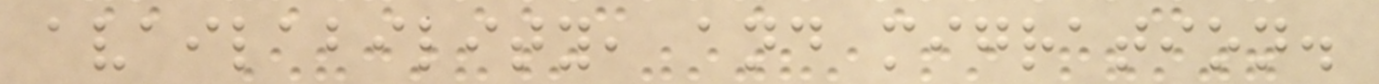availability, and migration.
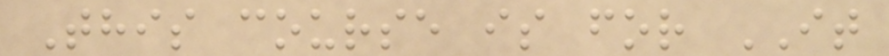This course is for IT
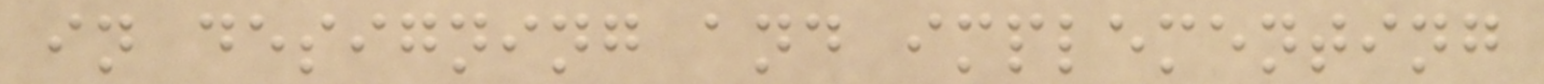in designing and implementing
